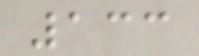133
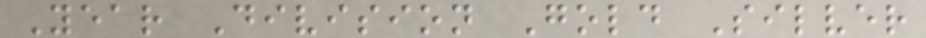Year Division Gold Silver
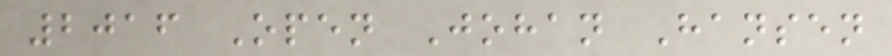2016 Open Johan Hansen
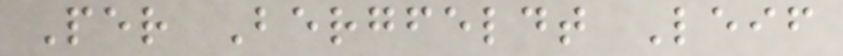Per Bergfeldt Leif
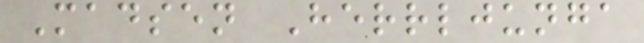Madsen Herrljunga
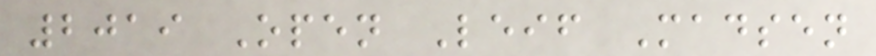2019 Open Leif Madsen
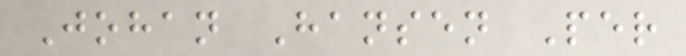Johan Hansen Per
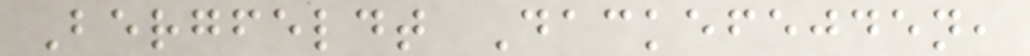Bergfeldt Dackefejden,
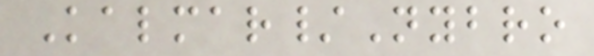Kalmar/Nybro
